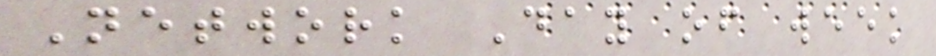Network Day of week
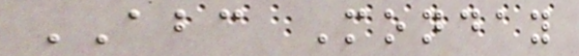ABC Monday
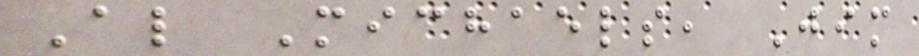Al Michaels, Jim
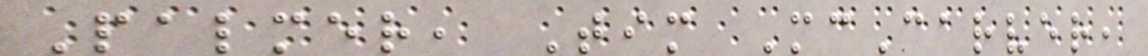Palmer, Tim McCarver,
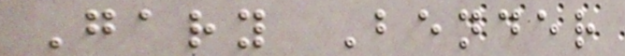Gary Bender
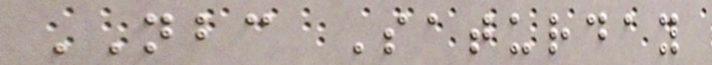NBC Saturday
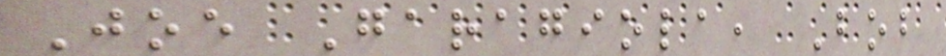Joe Garagiola, Bob
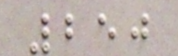250
